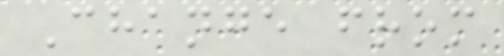Change from
